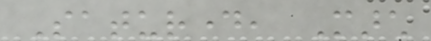Saturday, March
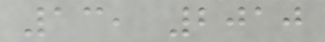13, 2010
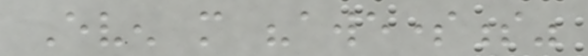Even more "awesomeness"
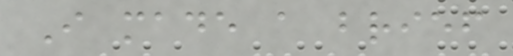I made a brief
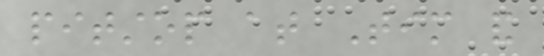pitstop at Tim and
